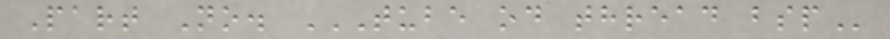Part No. TUBE OD THREAD BSP
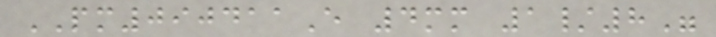PM090411E 4mm 1/8"
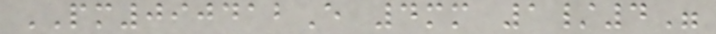PM090412E 4mm 1/4"
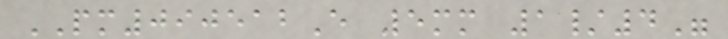PM090512E 5mm 1/4"
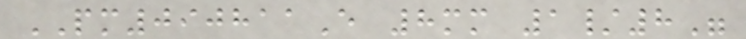PM090811E 8mm 1/8"
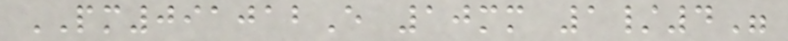PM091012E 10mm 1/4"
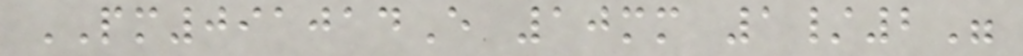PM091014E 10mm 1/2"
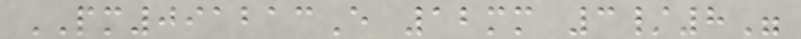PM091213E 12mm 3/8"
